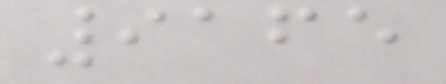9165
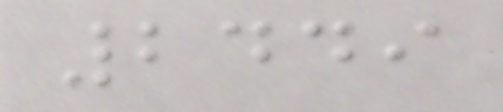2449
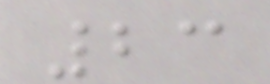23
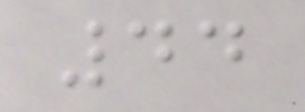44
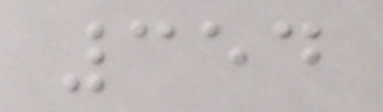354
